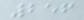256
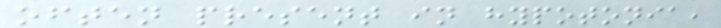often present in hypotonia,
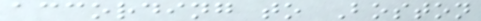according to Boston
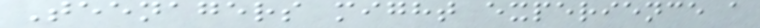Teenagers might experience a
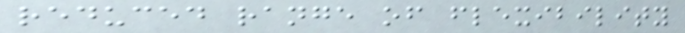reduced range of flexibility
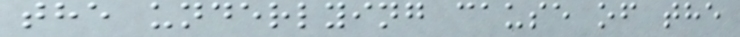the underlying cause of the
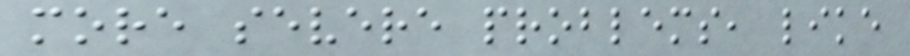more severe problems, like
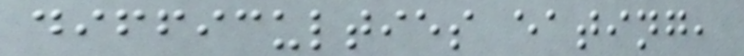difficulties eating,
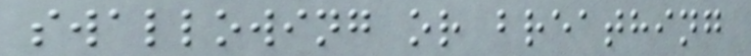swallowing or breathing
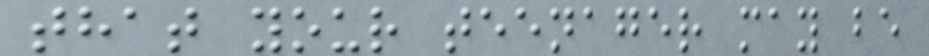that your teenager may be
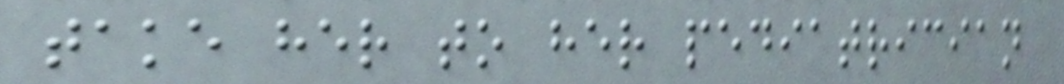take her to her pediatrician
